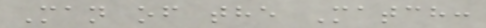Man of the Match:
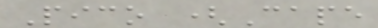Pico (Cape
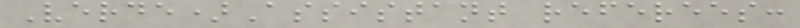Verde)Assistant referees:
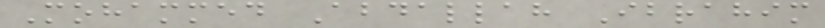Mohammed Abdallah Ibrahim
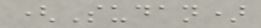(Sudan)
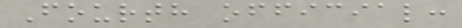Fourth official:
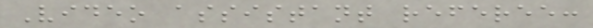Video assistant referee:
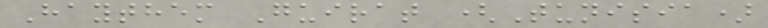Haythem Guirat (Tunisia)
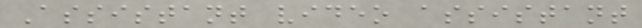Assistant video assistant
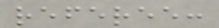referee:
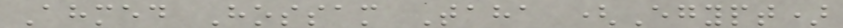Ahmed Hossam Taha (Egypt)
